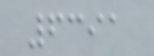6391
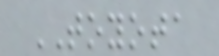TOYOTA
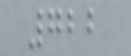722
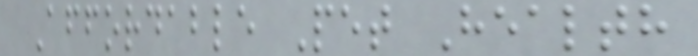Affordable Pet Health
